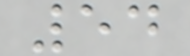54
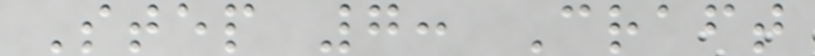Step 7: Craft
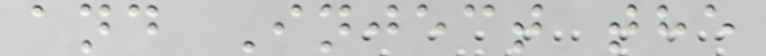and Inject the
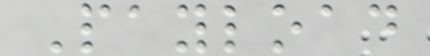Payload
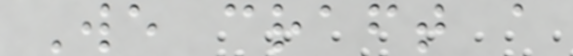We craft a
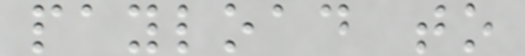payload to
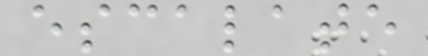escalate
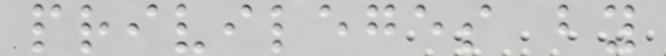privileges by
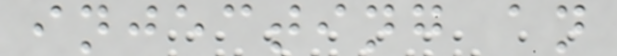injecting an
